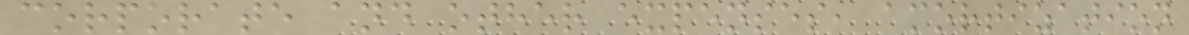corporate and other expenses, amortization
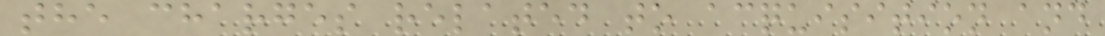the charges related to acquisition and
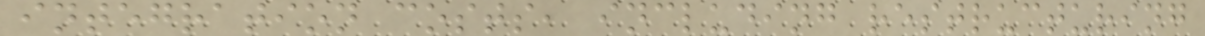integration costs, including restructuring
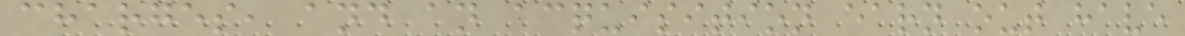charges, and an acquisition earn out have
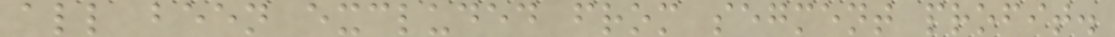all been excluded from segment profit.
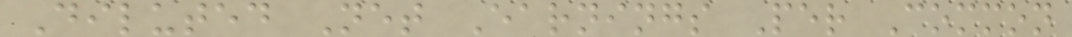Diluted Net Earnings Per Common
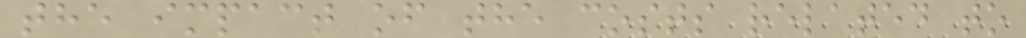the impact of the costs related to
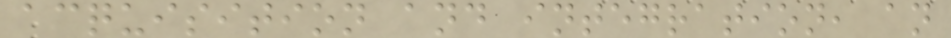acquisition and integration, an
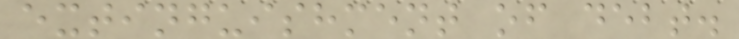extinguishment of debt.
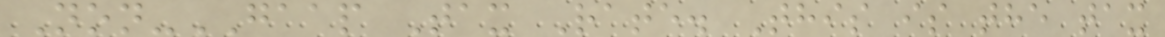Non-GAAP Tax Rate. This is the tax
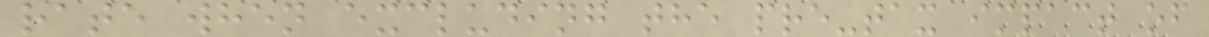rate when excluding the pre-tax impact of
